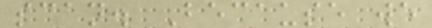scan. Because we
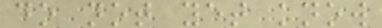do not yet know
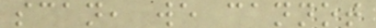scan, we cannot
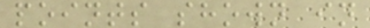points shown in
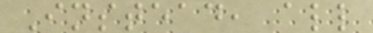Instead, all
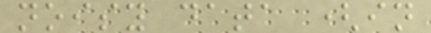noisy data (in
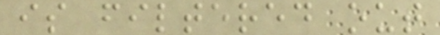is filtered out
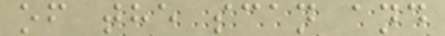of the scan and
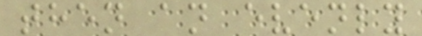then an evenly
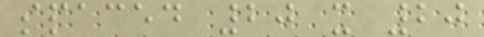spaced 20 x 20
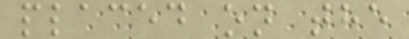placed on the
